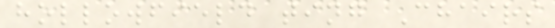hollowfield ting Chairs
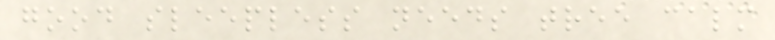good sleepless needs tree calm
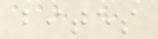bites
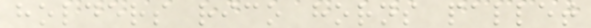holders rico horns pallet
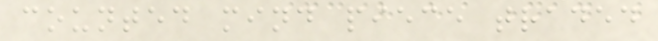counted mind piece traded
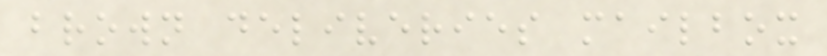brown deliveries mailbox
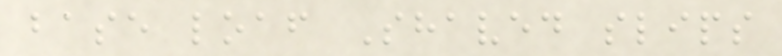base loaf Shaved slips
